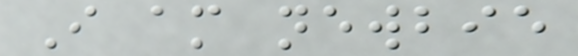I am newbie
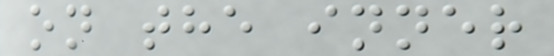on the inner
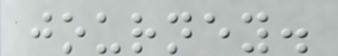journey.
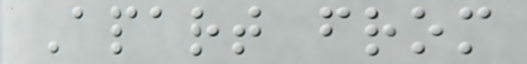Apart from
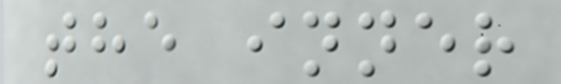the inner
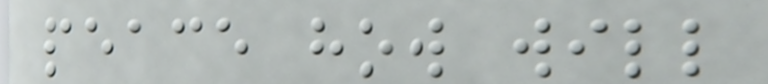peace how will
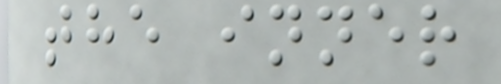the inner
